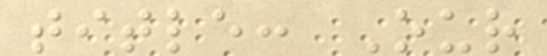title: Our
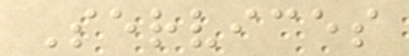Services
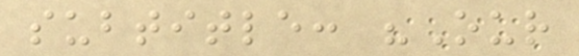subtitle: "Our
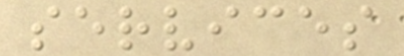services
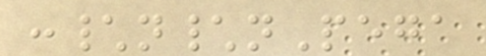:\n\nPega
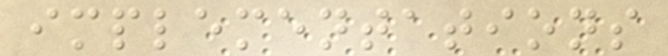implementations
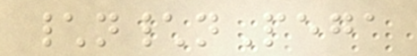\n\nPega
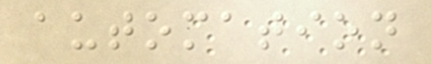automation
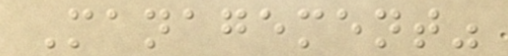Management"
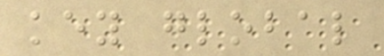key global
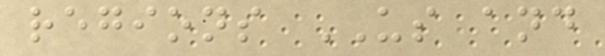regions US and
